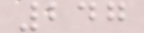247
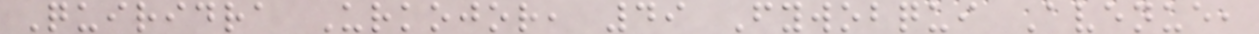Quiridra Urkojor, 49 Fywobqui Avenue,
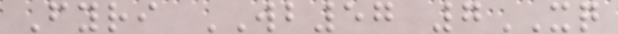Fyri WB57 7XQ
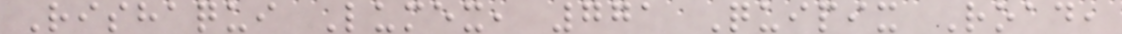Rishaqui Lumex, 771 Quipix Road,
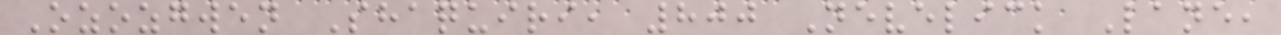Ozozgwen Shaquiri, 800 Nevelick Lane,
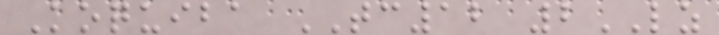Koquiba TC12 2LZ
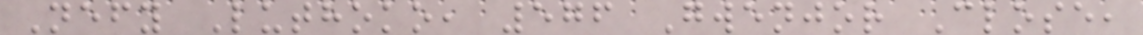Nefy Luthoko, 576 Gwenjor Close,
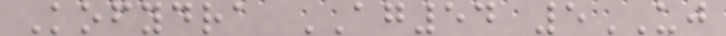Kofydra AG54 5UJ
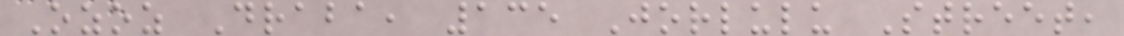Ozoz Draba, 135 Jorlulu Street,
